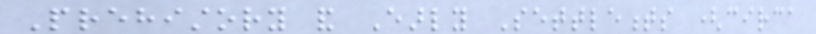Prehistory and Early Settlements (circa
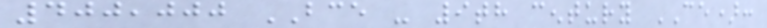400,000 BCE - 9th century CE):
